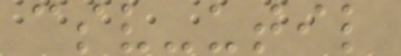csv-util
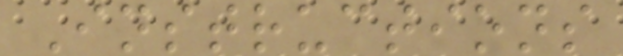Instructions
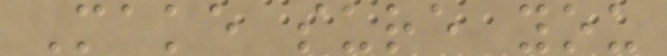Make sure you
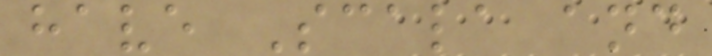have Scala and
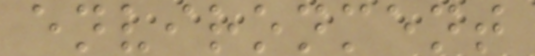environment
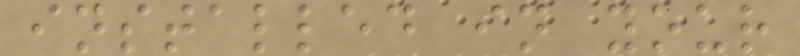installed in your
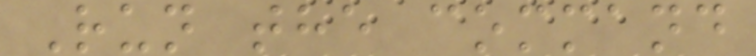Run the command
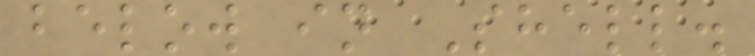below in Shell.
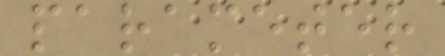parameter
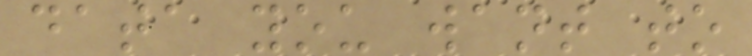data you want to
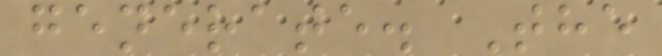generate. The
